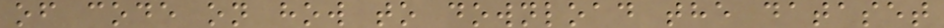of code on how to download the dataset
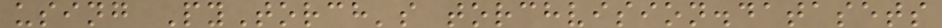using PyTorch's torchvision.datasets
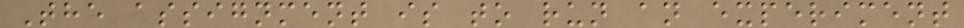The assignment is to run an experiment
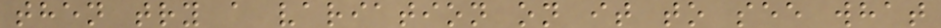then try a variation on it to see what
